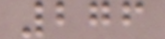276
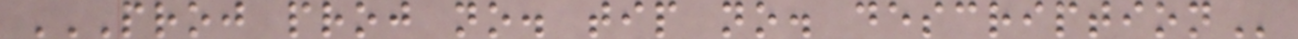PROJ PROJ NO. TIP NO. DESCRIPTION
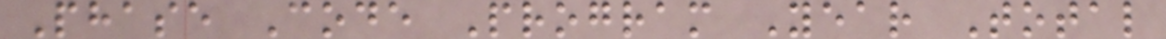Phase Code Program Year Total
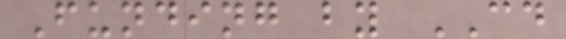Funding by CD
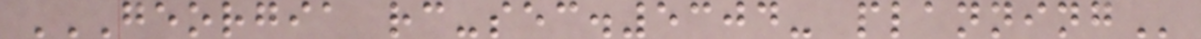GEORGIA RC-SEC.5304- PLANNING
